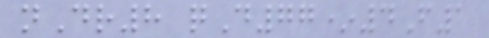nDr8 qD77*4F1
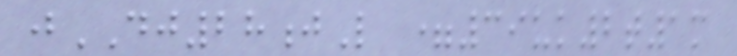jDJ28jL =39uk2t1m
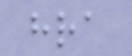hra
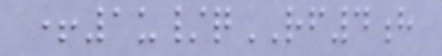+1u/qRF4h
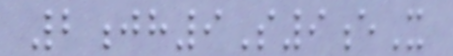2jh9S9eX
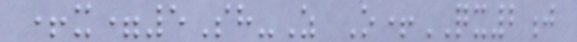+x=5Sh-Z O+QX2j
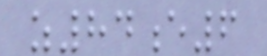z84e6
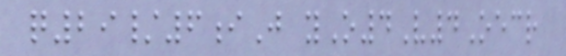q29/6iJ yO4V4Oecr
